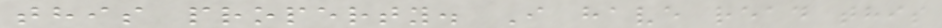this property. I have read this
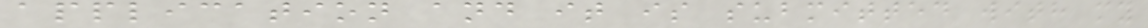application and it is submitted with my
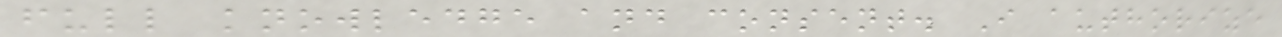full knowledge and consent. I authorize
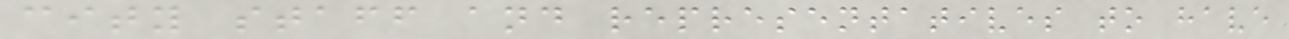city staff and representatives to have
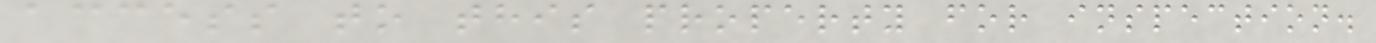access to this property for inspection.
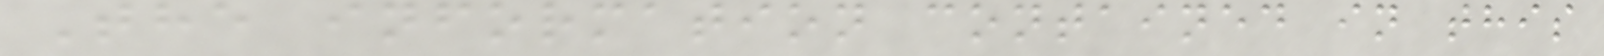The information contained in this
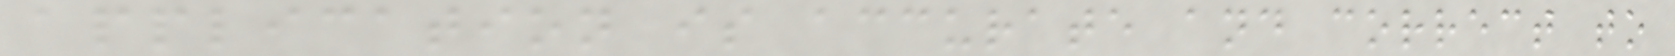application is accurate and correct to
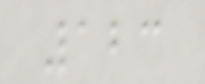123
